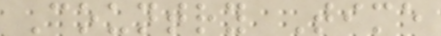Country Time
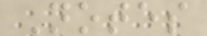Notes
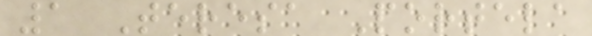1 Teresa Portela
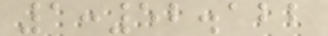1:52.122
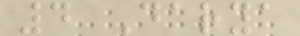4 Darya
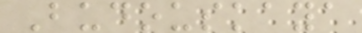Budouskaya
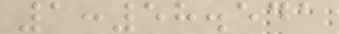1:58.541
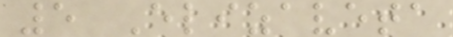5 Elizaveta
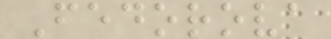Fedorova
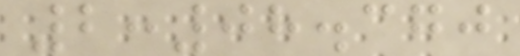2:08.370
